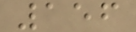156
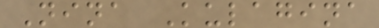Nina Kulagina
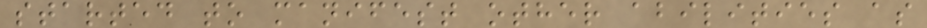started to manifest other abilities as
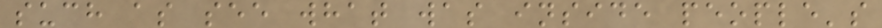such as see what was inside people's
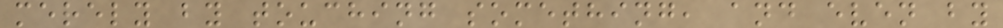merely by touching something, and even by
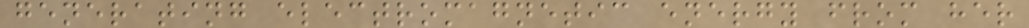generating electromagnetic energy from her
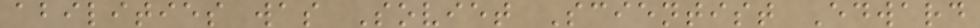abilities was Soviet Scientist Edward
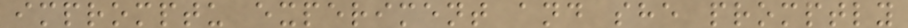impromptu experiment and she promptly
